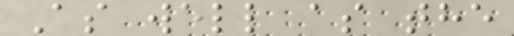As well as the
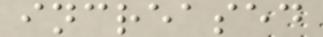increased
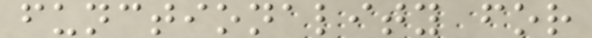functionality for
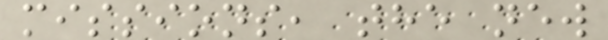missions, the new
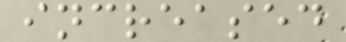increased
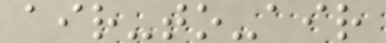air-to-air
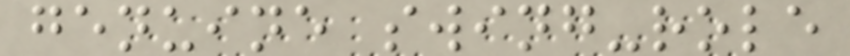genuine swing-role
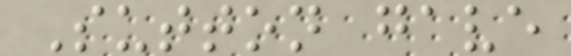Sutton gave
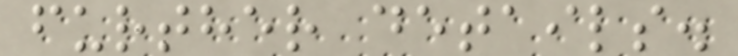further details.
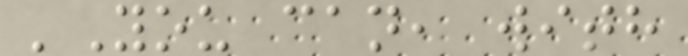'You can, with
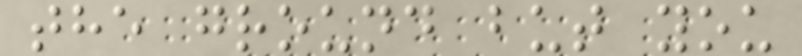the ground but you
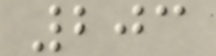203
